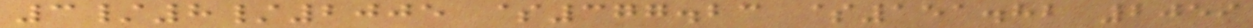3/8/2005 $377.23 $151.82 2059
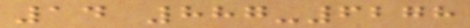14 887-6278
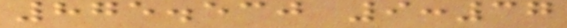875.530 9:37
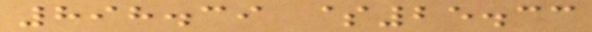898.39 $25.33
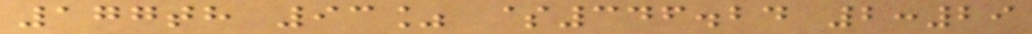177th 93% $346.24 2:29
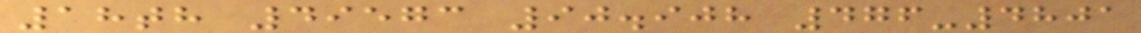18th 49573 90.908 476-4801
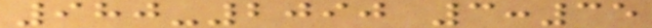980-2090 3:35
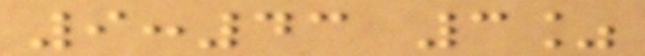9:43 3%
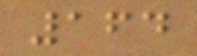164
